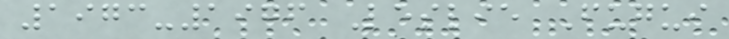1973-1976 Leslie Fugui
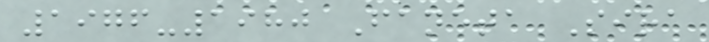1976-1980 Faneta Sira
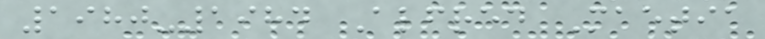1980-1984 Alfred Maetia
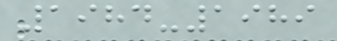1984-1989
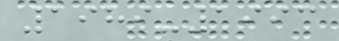1989-1993
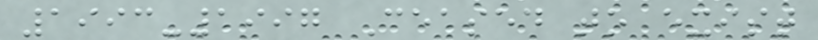1993-1997 Ceased to exist
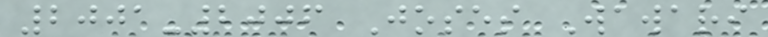2001-2006 Joses Wawari
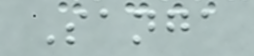Sanga
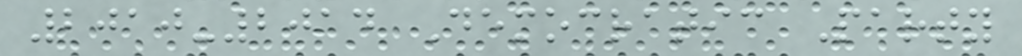2010-2014 Democratic Party
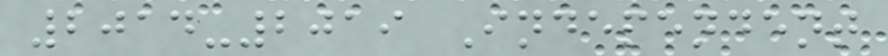2014-2019 Independent
